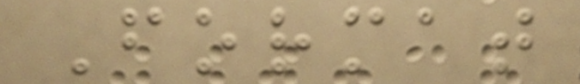Format
